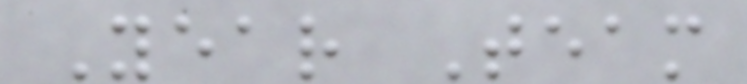Year Team
